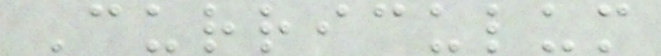Curriculum
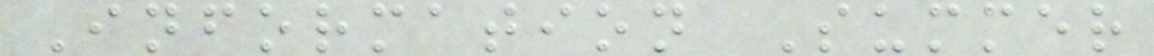Information Summer
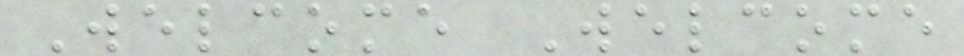Welcome Welcome
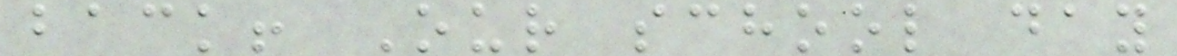back! Our school day
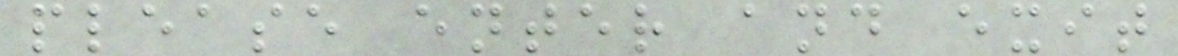please enter and exit
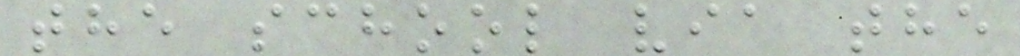the school via the
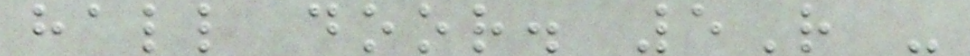hall door. 5R -
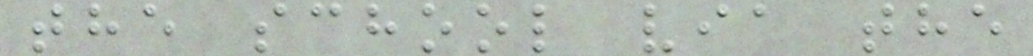the school via the
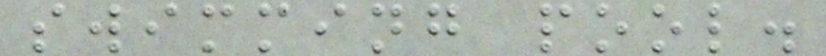swimming pool.
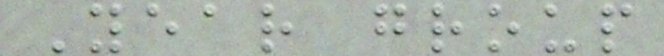Year group
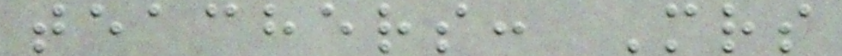teachers: Mrs
